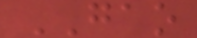GAO
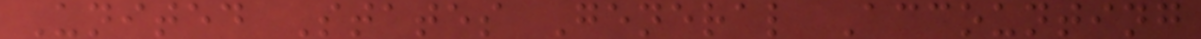United States General Accounting
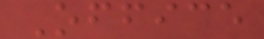Office
